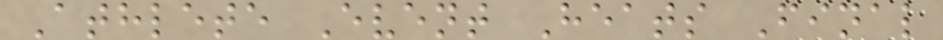Athlete Event Heats Final
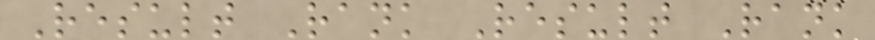Result Rank Result Rank
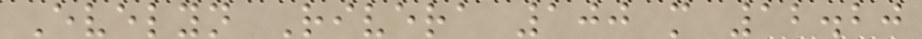Evelyn Rivera 100 m 12.20
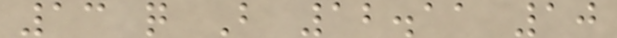13 q B 12.11 10
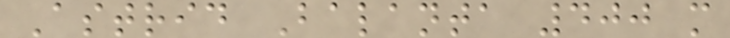Astrid Balanta 400 m
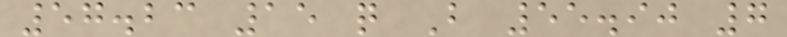57.23 15 q B 55.90 7
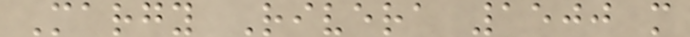Margy Rivera 1500 m
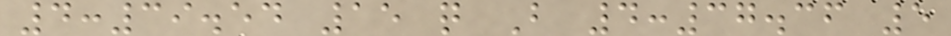4:39.54 15 q B 4:37.36 5
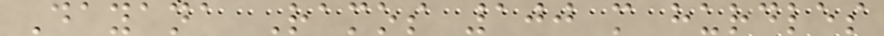Dayana Ramos 100 m hurdles
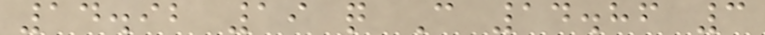14.92 19 q C 14.86 3
